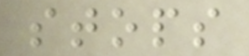stops
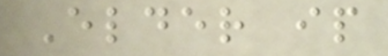Elder ip
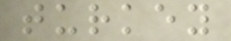turkey
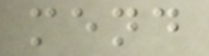mend
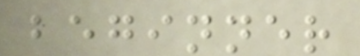beginner
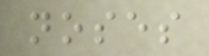noses
